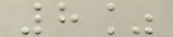8%
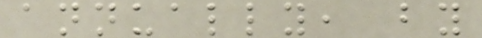annually, by
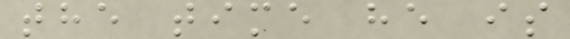the time he is
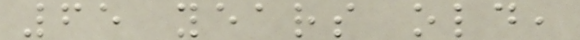65 years old,
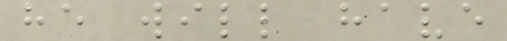he will have
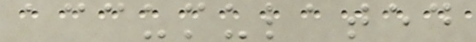accumulated
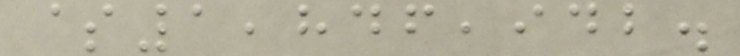$1,846,942.
